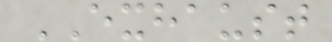EXHAUST
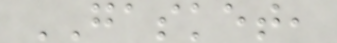GASKET,
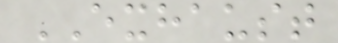EXHAUST
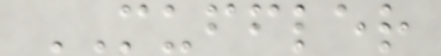MUFFLER
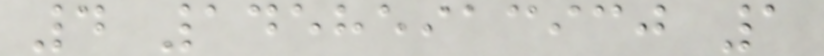4 14585913930 1
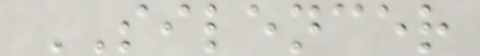SILENCER
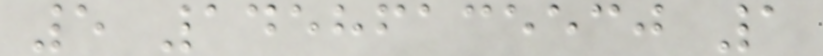5 14586135530 1
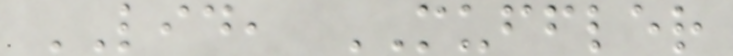LID, MUFFLER
